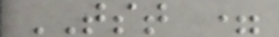TST =
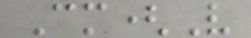Cm(V
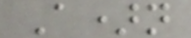A)n
